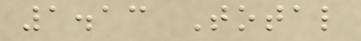1.13 Total
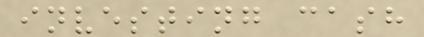investing cash
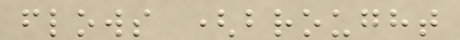flows (brought
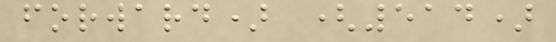forward) (514)
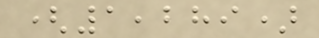(1,289)
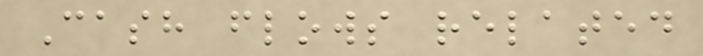Cash flows related
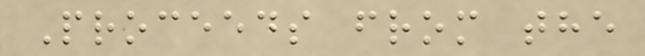Proceeds from the
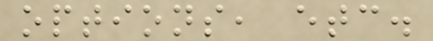options, etc.
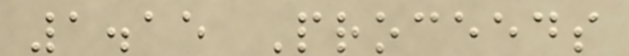1.15 Proceeds
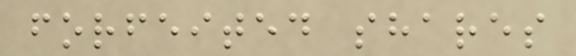forfeited shares
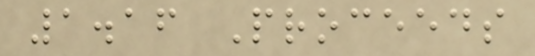1.16 Proceeds
